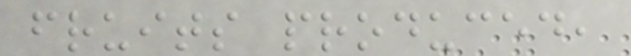fruits produced,
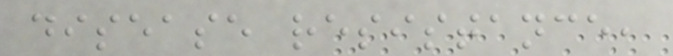disease resistance,
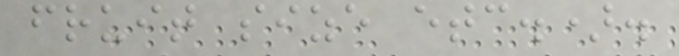fruit size etc.).
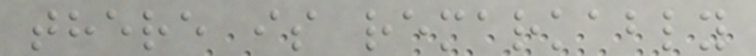there is remarkably
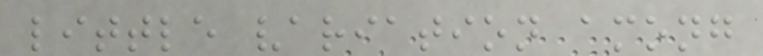little variation among
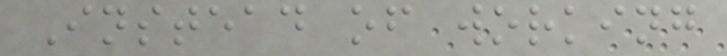Instead of working
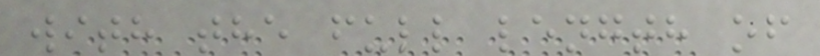with the full length of
